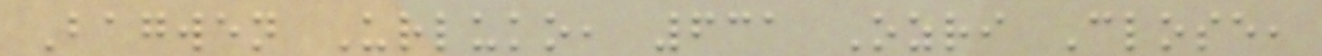Bagwen Urluko, 631 Ozri Close,
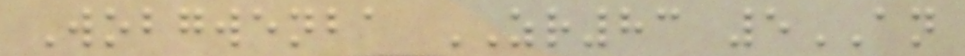Wobgwenba ZR83 5AN
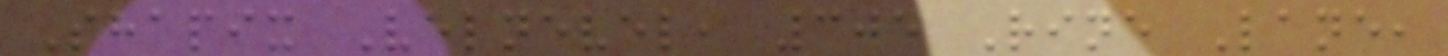Shapix Velnevel, 305 Rine Lane,
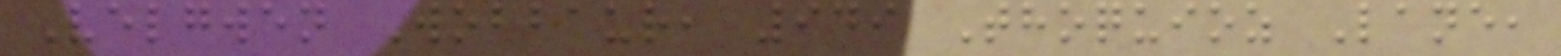Velgwen Wobbaur, 949 Thoquioz Lane,
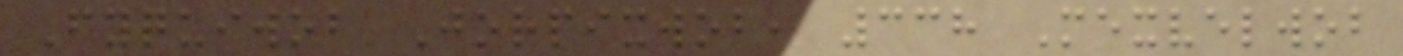Fyquiwob Jorpixwob, 338 Mexvelwob
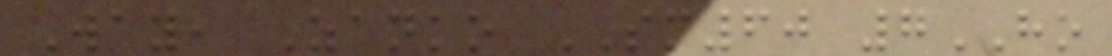Way, Zanko SM60 7HO
